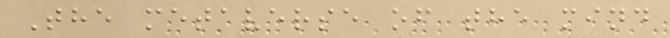The metaverse of the mind
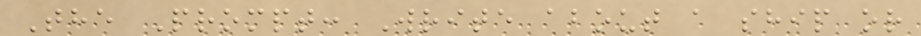The Prompt: Write about a ship or
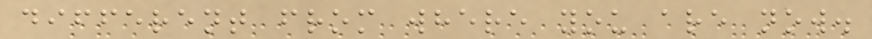different from where you are now.
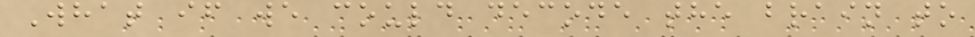What if we could decode the brain to
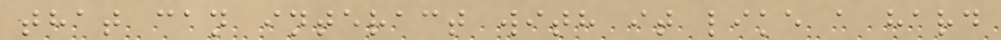that can interact with it like a hard
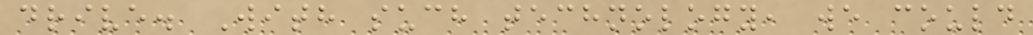drive. With such technology, we could
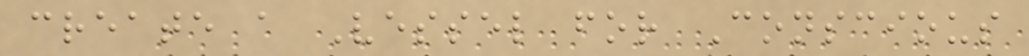create a Vessel for Conscious
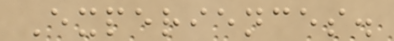Experiences.
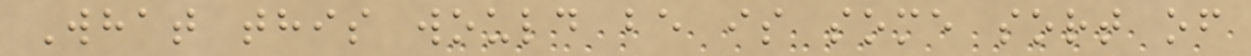What this would be is some sort of
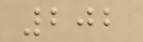202
